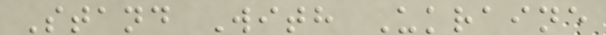Stand With Ukraine
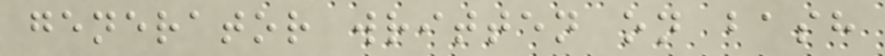generator written on bash
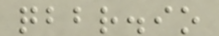qbbr.io
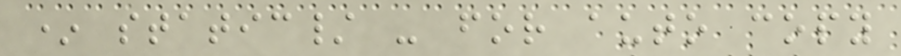* static/ - for auto copy
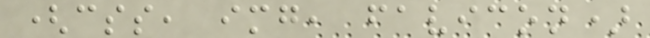(css, img, favicon)
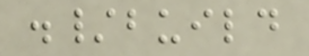./build
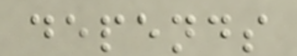depends
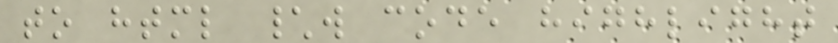to html \w code highlight
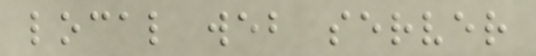local web server
